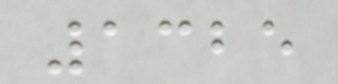1325
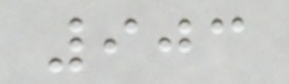903
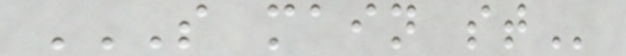S MAIN ST
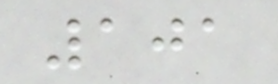101
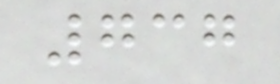737
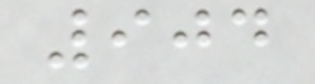904
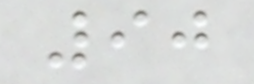90
